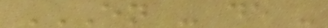EN - DE -
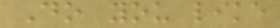Do you like
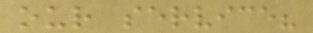our service?
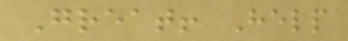Great! Help
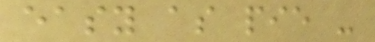easy as pie -
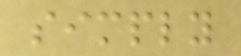simply
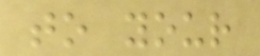to your
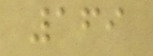169
